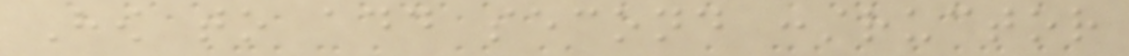How to add second constructor
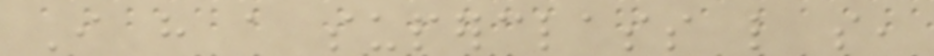I have a superclass like so,
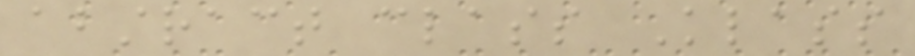abstract class Klass
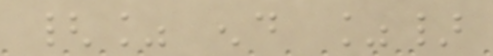{% end %}
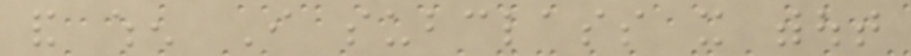and when I subclass it without
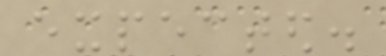expected.
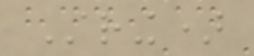String)
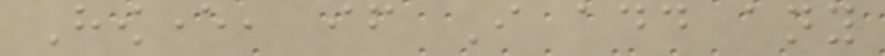However, if I add any
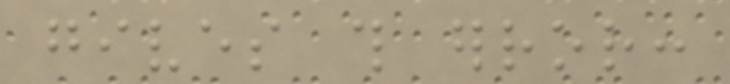gives this error:
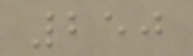250
